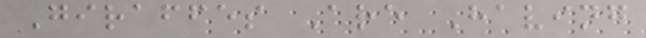Giraffes Are Having
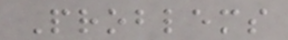Problems
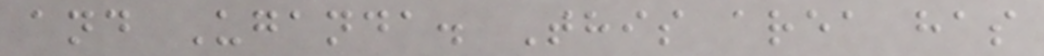and Uganda. This area has
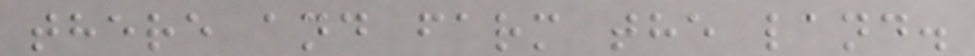there and farm the land.
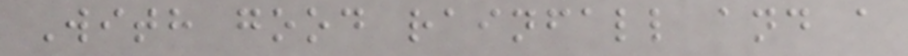With good rainfall and a
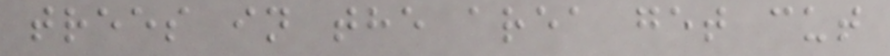trees in the area get cut
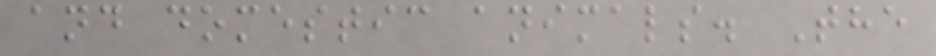and domestic animals. The
